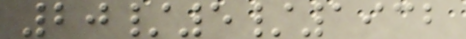20/5/1932
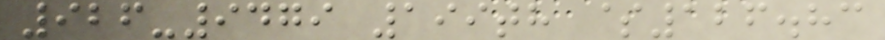926-9479 199th $126.83
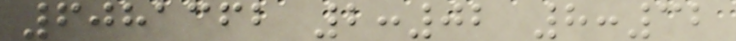6081362 2:02 8:32
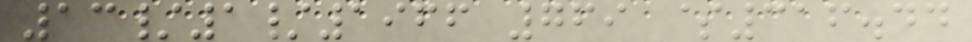13/1/1966 769 $316.44
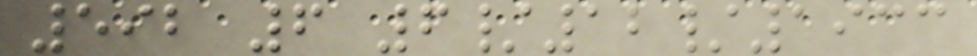592 6 6/12/1933
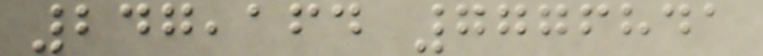247,164 7776841
